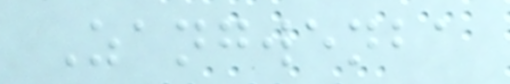Zangwenba
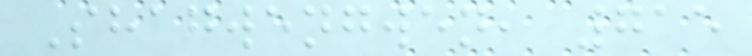Shagwengwen, 715
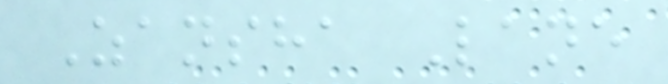Zansha Lane
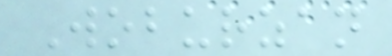Woburzan
